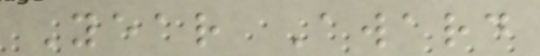Year Award
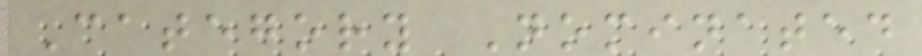Category Nominated
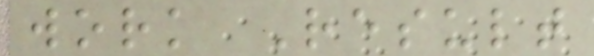work Result
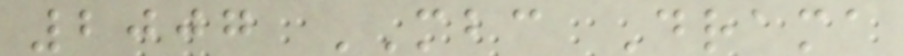2007 MBC Drama
